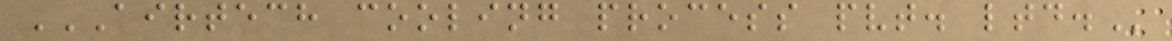AIRTECH COOLING PROCESS PVT. LTD.
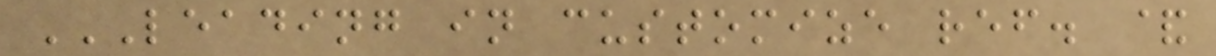LEADING IN CUSTOMIZE REF. &
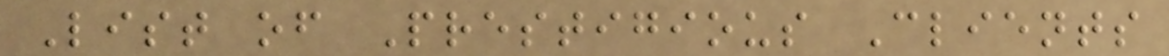List of Prestigious Clients
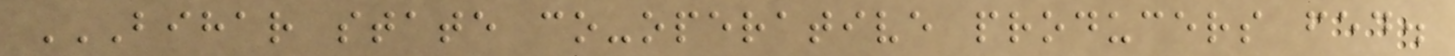BIHAR STATE CO-OPERATIVE PRODUCERS FED.
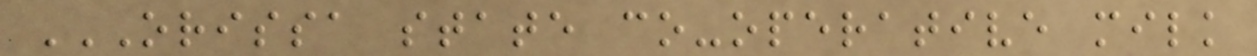ORISSA STATE CO-OPERATIVE MILK
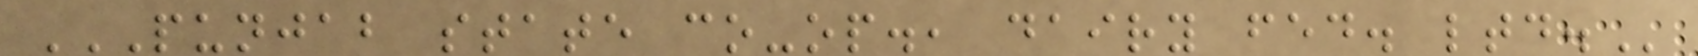PUNJAB STATE CO-OP., DAIRY FED. LTD.
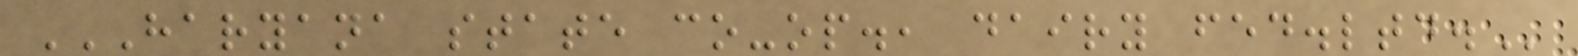HARYANA STATE CO-OP., DAIRY FED.LTD.
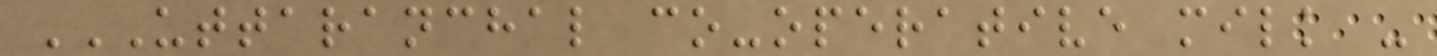UTTARANCHAL CO-OPERATIVE MILK -
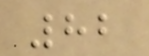82
